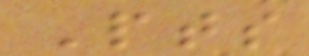Pts
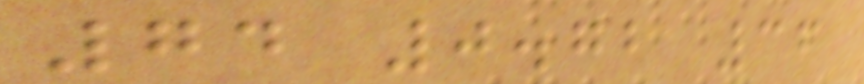74 0.72 36
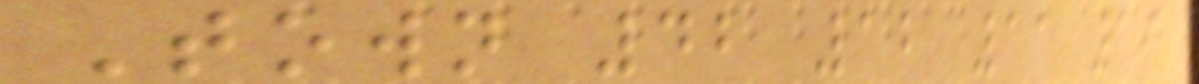Town 42 12 11 19
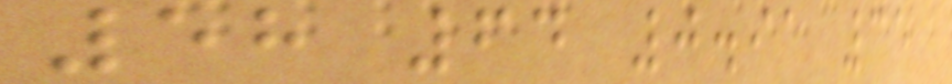58 64 0.91 35
